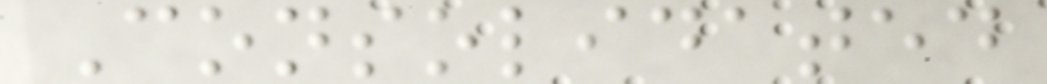Consolidated
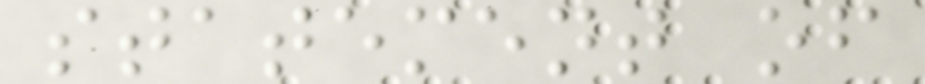statement of
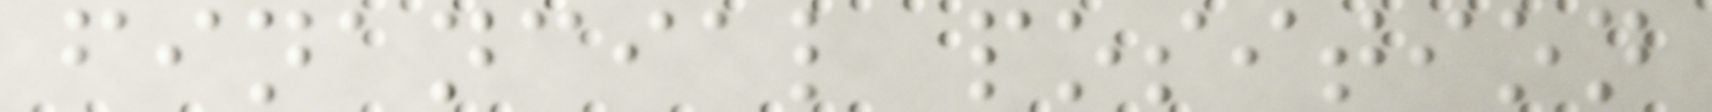financial position
